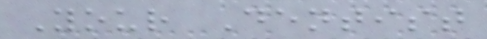Your Dentist
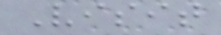Visit
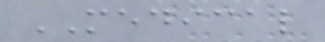MEDICAL
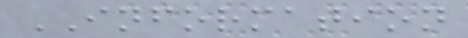INFORMATION
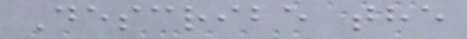Describe the
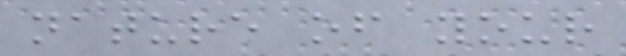nature of your
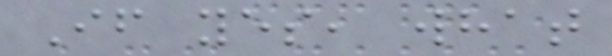If yes, what
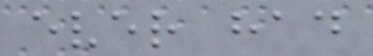ever had
